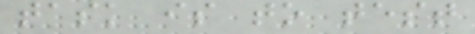task is to test
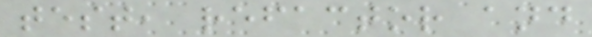test, refactor and
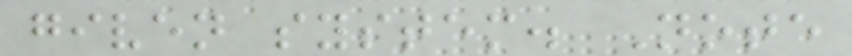given system. Note
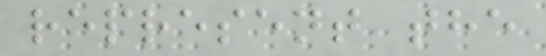represent the
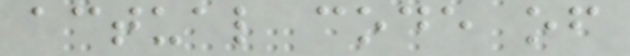actual code of
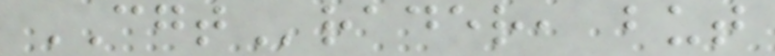CGTrader, but
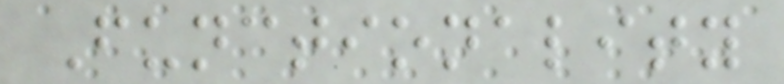Functionality
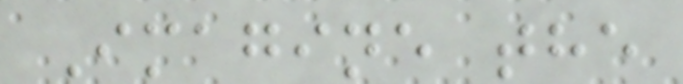Imagine the
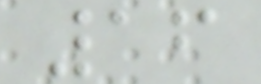16
